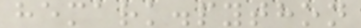hemark.python
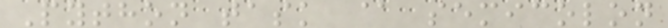Python task @ semicolon
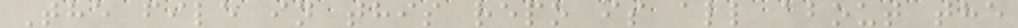The file in this repo is all about the
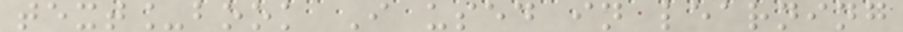text_book I used in learning
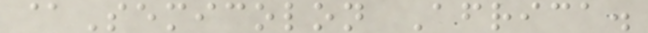@Semicolon Africa.
